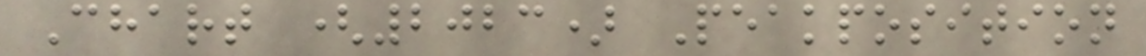Chart (2023) Peakposition
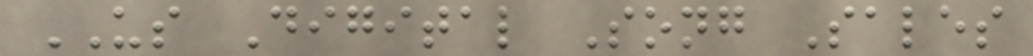US Digital Song Sales
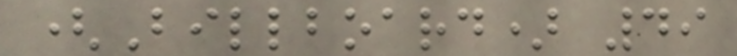(Billboard) 49
